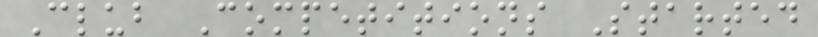Club Competitions Started
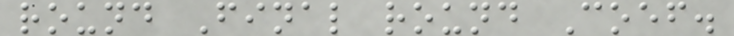round Final round Coef.
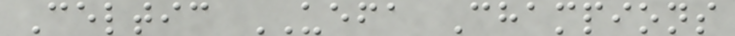Celtic UEFA Champions
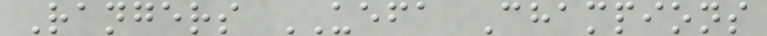Rangers UEFA Champions
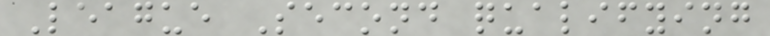League Second qualifying
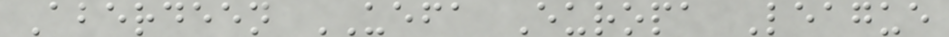Aberdeen UEFA Europa League
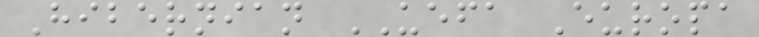Hibernian UEFA Europa
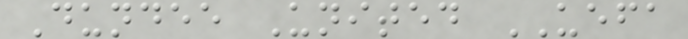Dundee United UEFA
